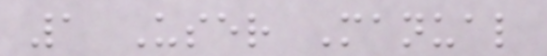1 User Manual
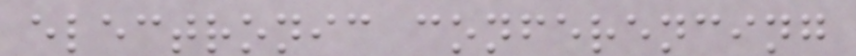electronic conferencing
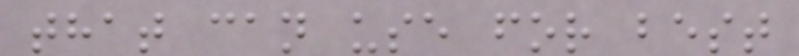that can use for best
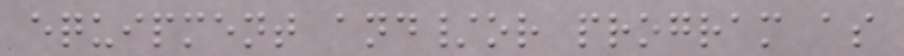equipment and/or program as
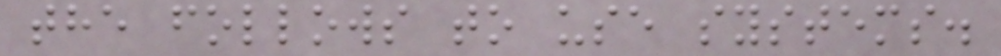the follows to use systems.
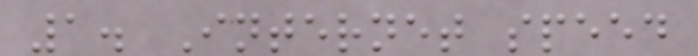1. Internet speed
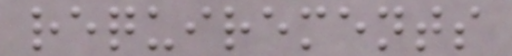requirements
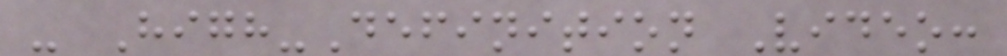- High-Definition Video:
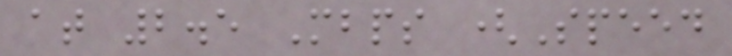at 2.5 Mbps (Speed
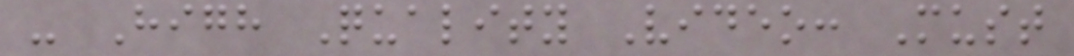- High Quality Video: Must
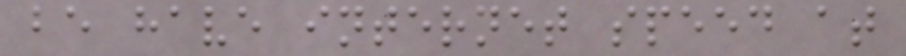be have internet speed at
